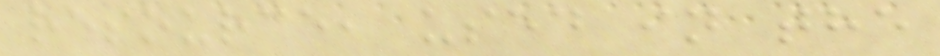resource, used in the
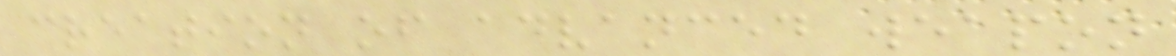creation of advanced weapon
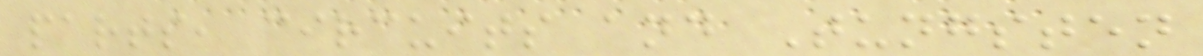parts, circuits and Tungsten
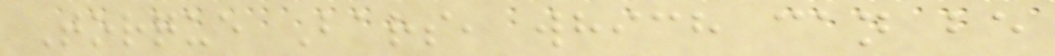Torque Bars, which can be
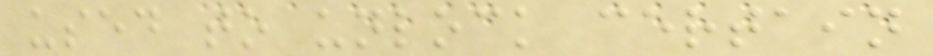used to unlock certain
